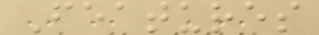Features
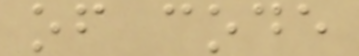of code
